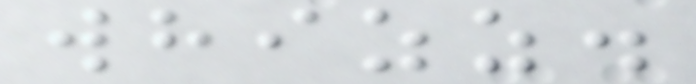whizz.
